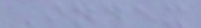Index
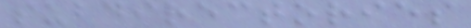subdirectories
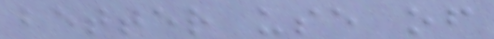better use of
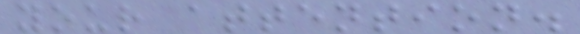your attention.
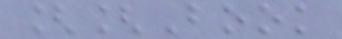[[Book
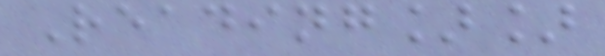Reading]]
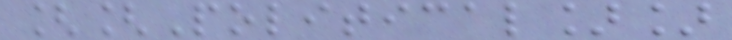[[Political]]
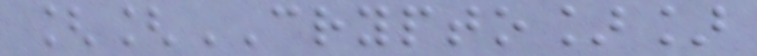[[CRYPTO]]
